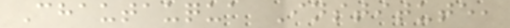Chautauqua Institute,
